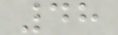48
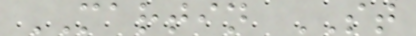MARTIN ST
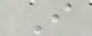I
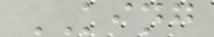KING
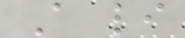A li
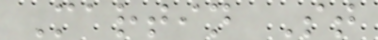Martin St
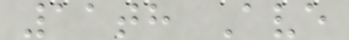11th Ave
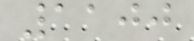1100
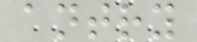antry
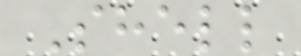Shell
